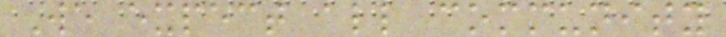We expect all community
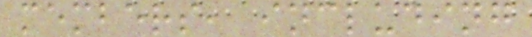members, including
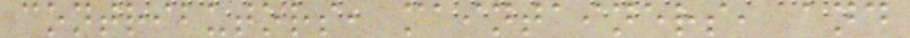contributors, maintainers, and
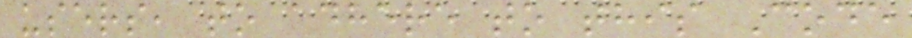users, to adhere to this Code
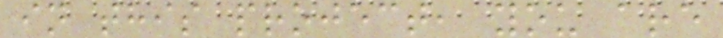in this project, you are
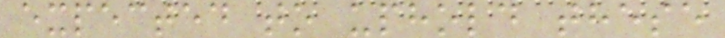expected to uphold these
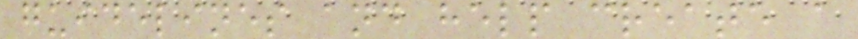guidelines and help create a
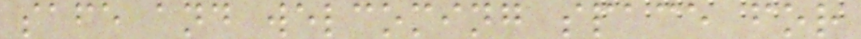safe and welcoming space for
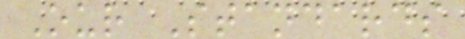Our Standards
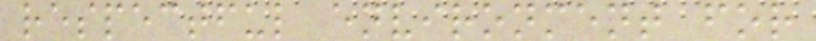respectful environment for
